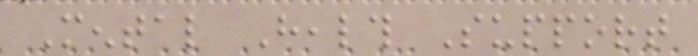Mental Health Support
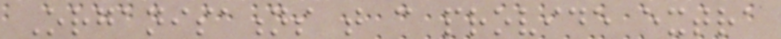Organisations that can provide extra
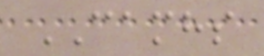CAMHS
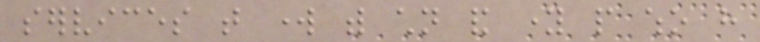services that work with children and young people who have
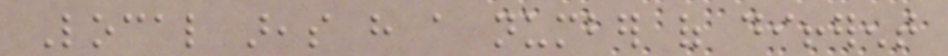Local areas have a number of different
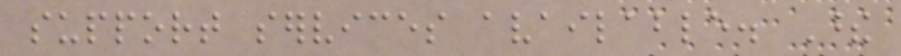support services available. These
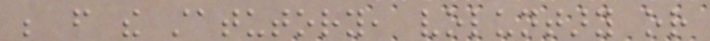be from the statutory, voluntary or
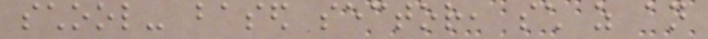school- based sector, such as an
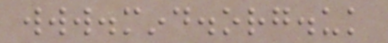www.mind.org.uk
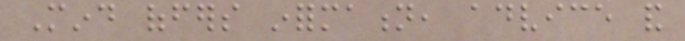Mind offers information, advice and
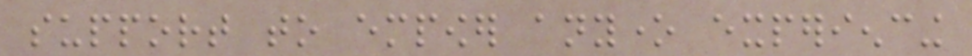support to empower anyone experiencing
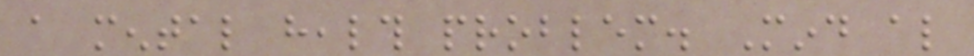a mental health problem. Mind also
